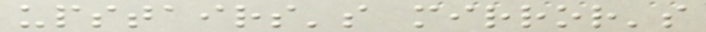upstairs's mirror's
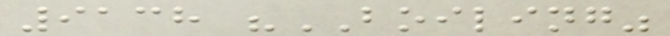9138 "BOILING"
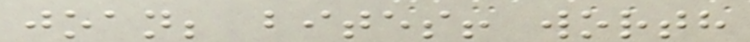joan; bites! worth
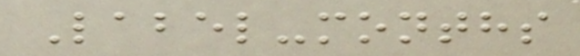Label-months
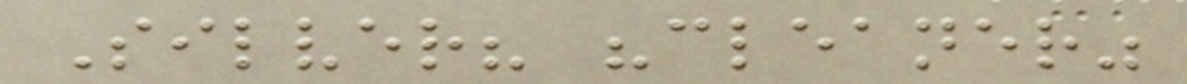Silver? "cleaner"
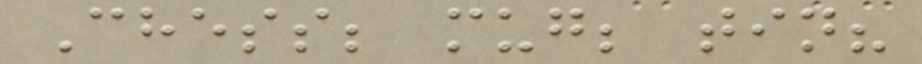Chess; mug; tin?
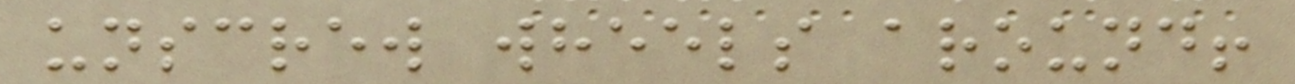unscrew wheels around!
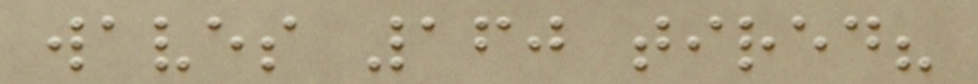waves 160 tired?
